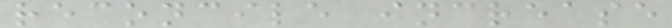reconcile increase
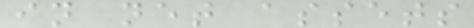in net assets
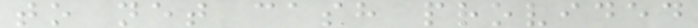to net cash provided
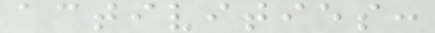activities:
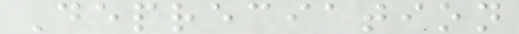Depreciation
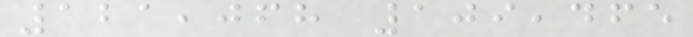121,068 109,465
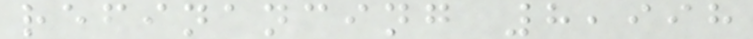refinancing 8,998
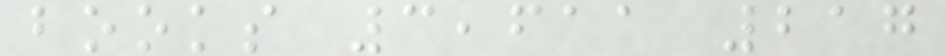books 3,611 217
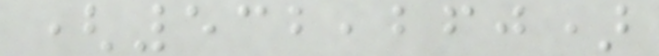(532,260)
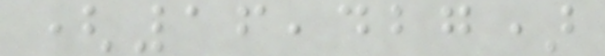(16,427)
